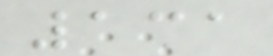131
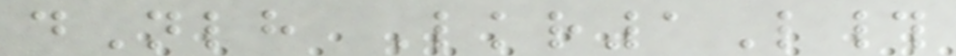dNlh Lkr1L#
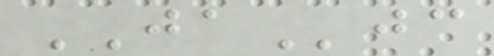JAjc
